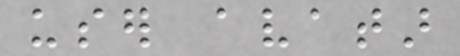user avatar
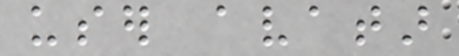user avatar
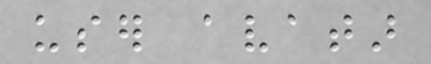user avatar
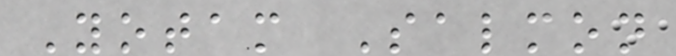Yotam Salmon
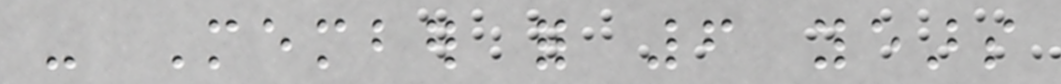- Member for 6 years
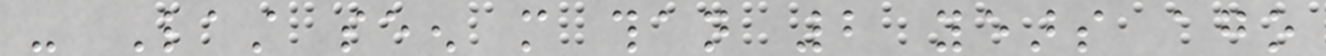- Last seen more than 2 years ago
